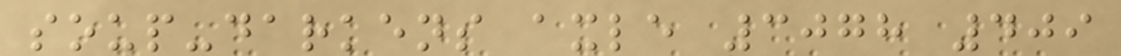soup-darkens axle 3078 409
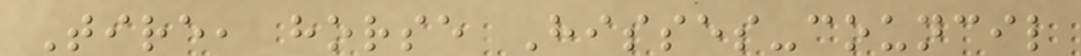Tire, horse Hisses-council
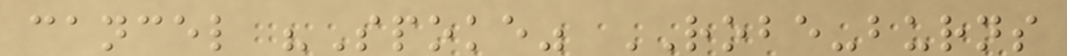cancel "Spoke" ROBE-burns
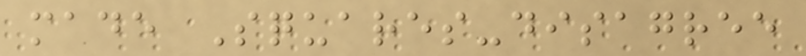made Squares-disagree
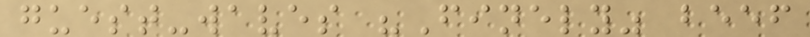guest-waves "Finely" beef
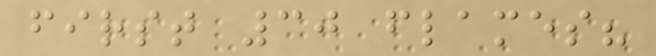first 30 flames?
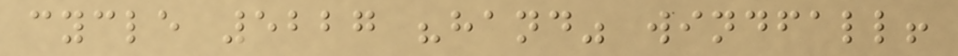cycle 5227 "hand" windfall!
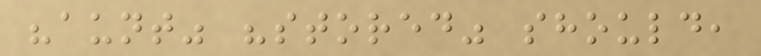"aunt" "stored" should,
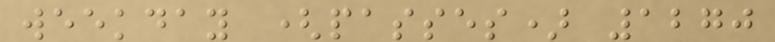weekday (passes) 1270
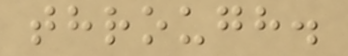through.
